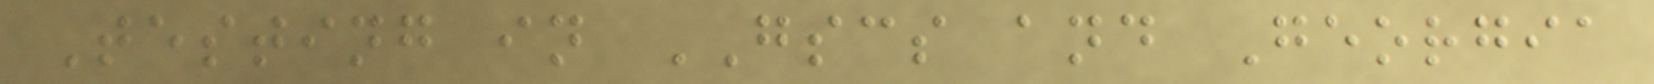Testing in GSCS and Georgia
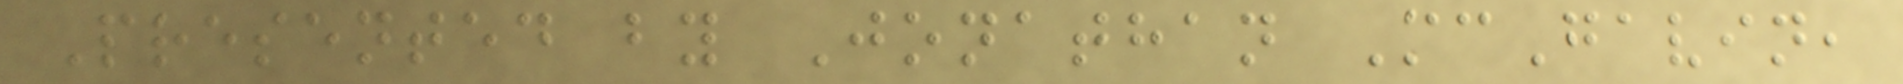Presented by Jonathan McGavin,
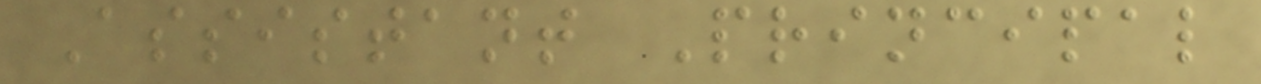Assistant Principal
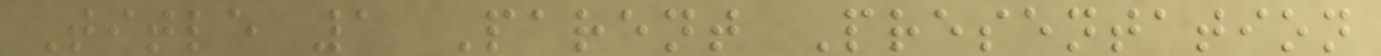Title 1 Parent Presentation
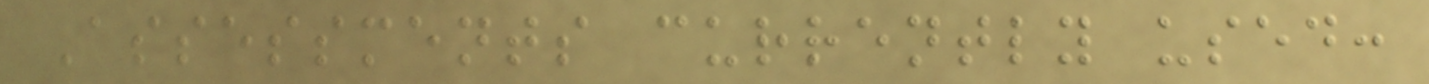Assessments currently used:
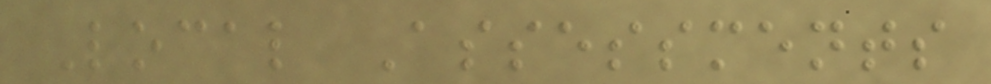Local Assessments
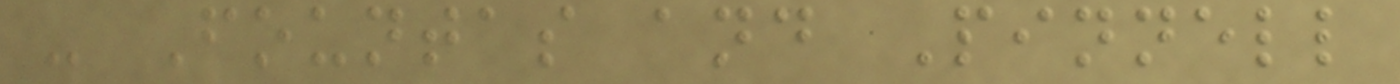- Fountas and Pinnell
